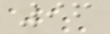96
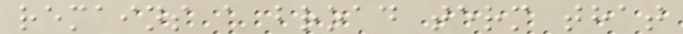remains a broad term that
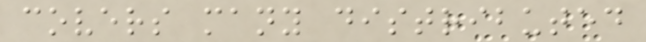covers many distributed
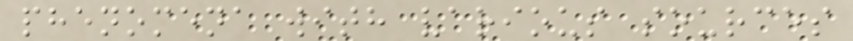phenomena with various sources
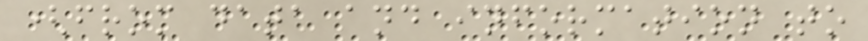(from data and information to
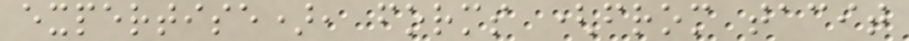expertise), forms (from tacit
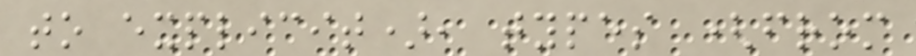to explicit), types (from
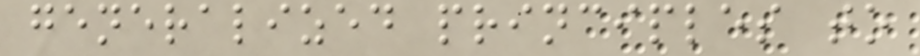generalized principles to
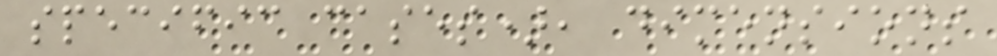specific cases), dimensions
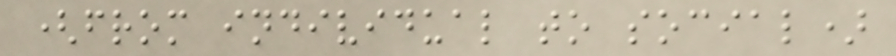(from individual to social)
